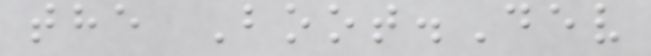the Boot.Dev
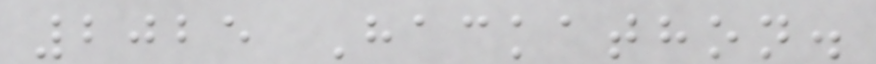2025 Hackathon.
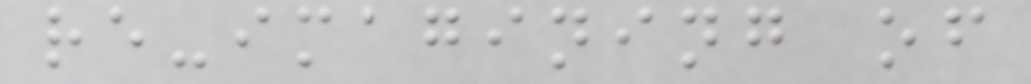re-imagining of
